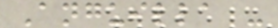Anguilla -
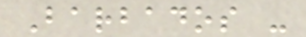Barbados -
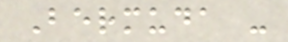Bermuda -
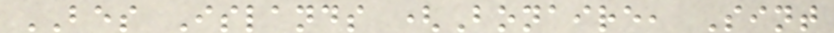BES Islands (Bonaire, Sint
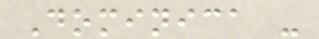Dominica -
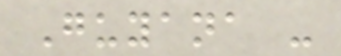Guyana -
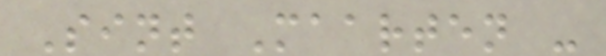Sint Maarten -
